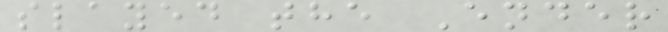slayed the Ender
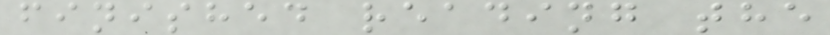finished reading the
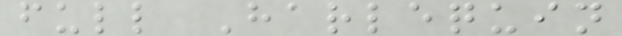full Harlequin
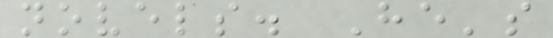novels. He's
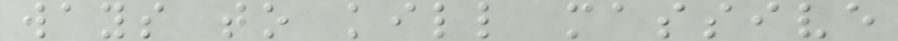ways to kill massive
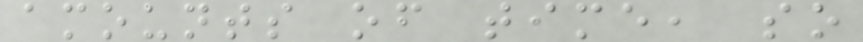amounts of time, so
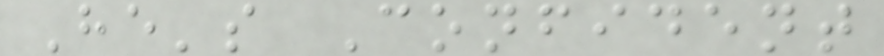He's Confident
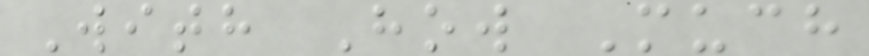With How Much
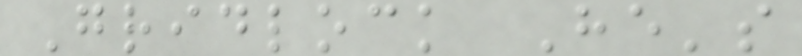Gridlock He's
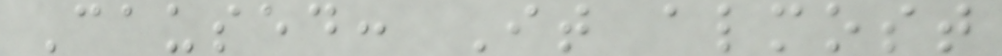Caused: It almost
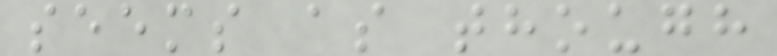seems as though
